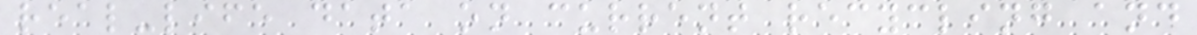real-life data on current recycling and
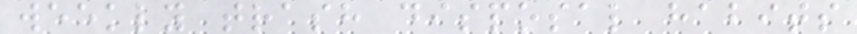weekly trash disposal habits
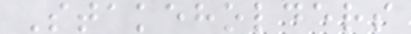Stakeholders
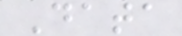Data
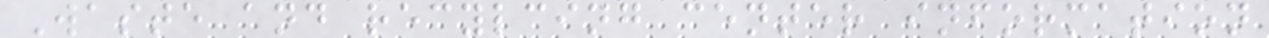Waste and recylcing center information
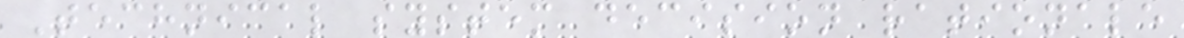Technical system decision rationale
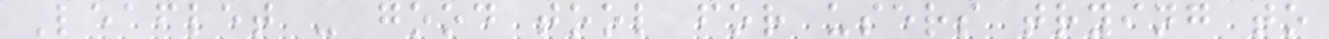Leaflet - good tool for users trying to
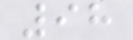98
